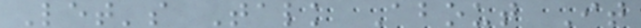Let's Talk About It
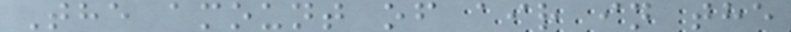The amount of air in the
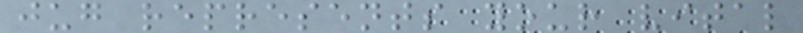jug represents your vital
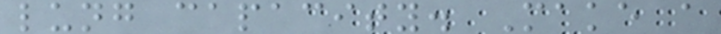lung capacity. Make a
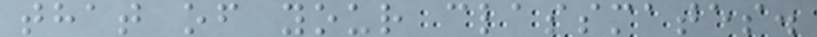that of your classmates.
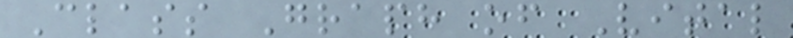Class Graph of Vital
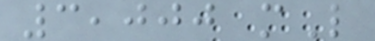3,000 mL
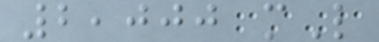2,000 mL
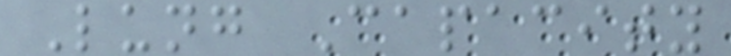Lung Capacity
